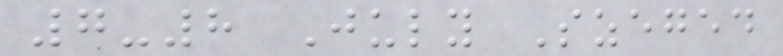7-8 July Szeged
